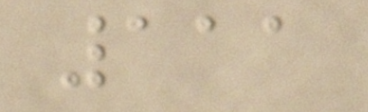111
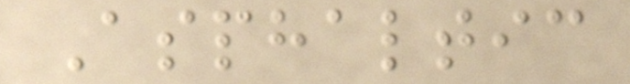Asphaltic
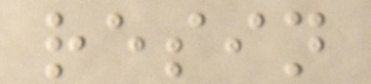resin
